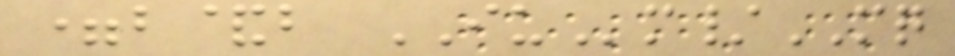=b&b IUm/MQ
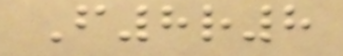F8r8
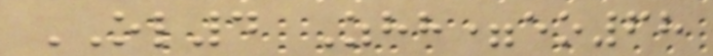OL4 Zhh=eo68
